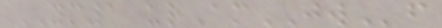YM1 urAmJWf
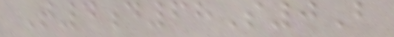T4d68S0B
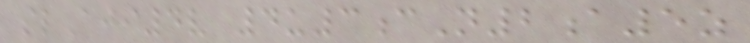slAji4v 4u3cN2a5z
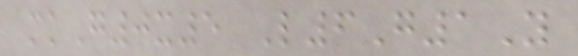mkG0x5 L6G1Y
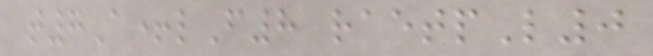t7A+lF8 raetpL0
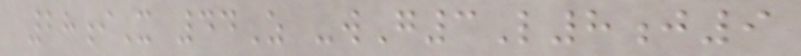28iX 44Z -wG3L8j9
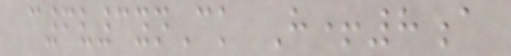c6v3ynCk H+8a
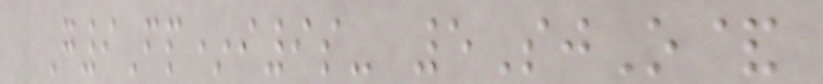G9Fp*i9s- 5SjO&
